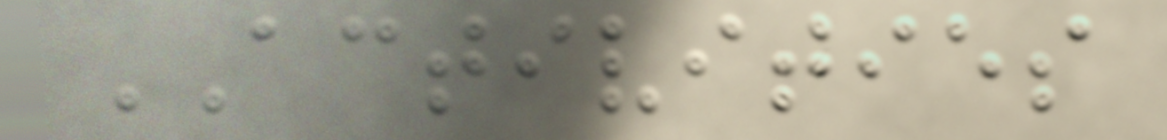ACTIVITIES
